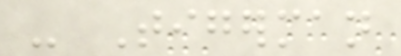- Tigerman
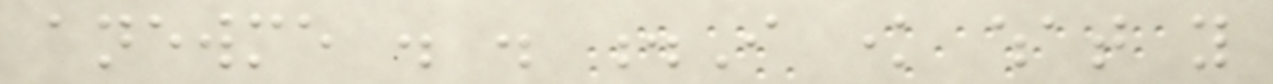anewme . . .I know what you
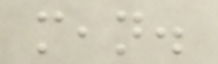mean.
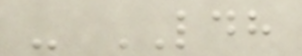- LDH
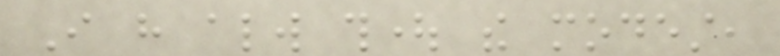I have always thought the modest,
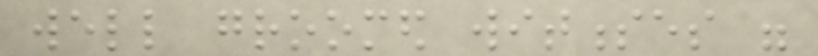well groomed witnesses were
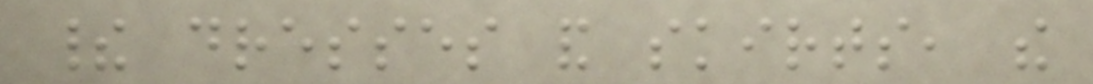their dresses and skirts, the
